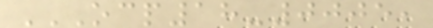OCP18-0005,
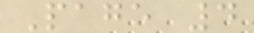Page 4
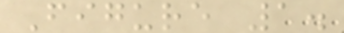Figure 1.
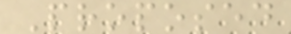Proposed
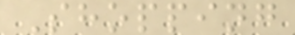Shopping
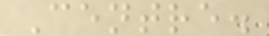Centre.
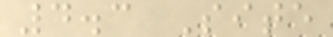4.3 Site
